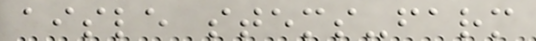aisle stems-farm
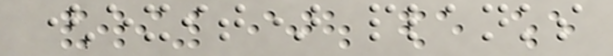(exit) planks
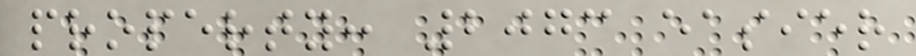property: 2073 easier
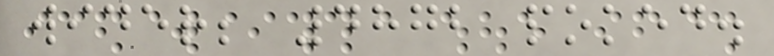wider; 4872 poked.
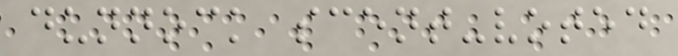dunnock scent-voted
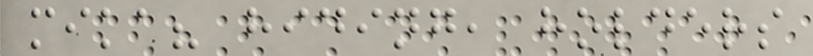mika? hiding, holders
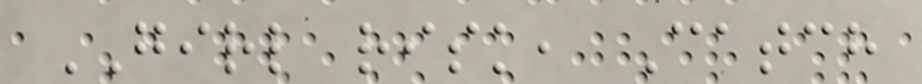GIRL risk, Catch
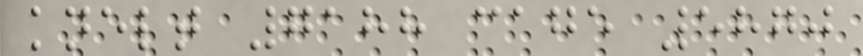knelt 7188 cage 5870
